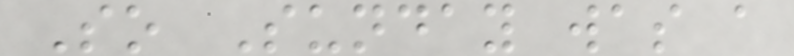So Sunday was a
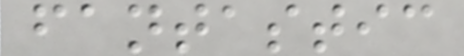fantastic
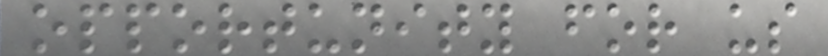opportunity for us
